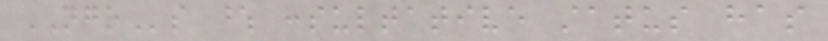NGOs whose consultative status has
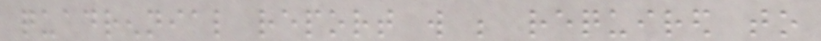quadrennial report will be required to
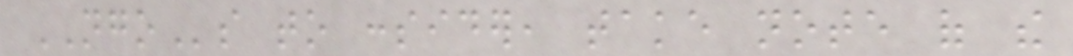NGOs to consider, take note of the
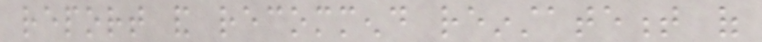report and recommend reinstatement of
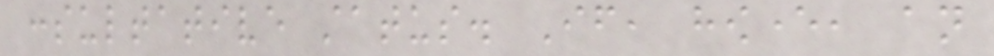consultative status. If, however, an
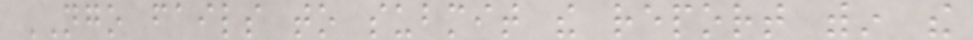NGO fails to submit the report within the
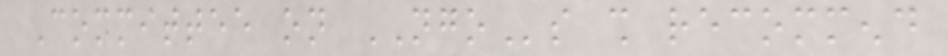Committee on NGOs shall recommend
